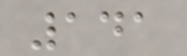141
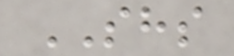SHS
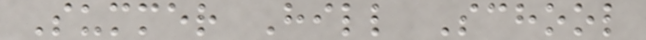Summer Hill School
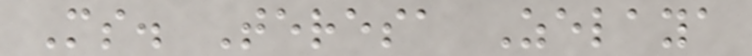Ms. Teresa Zelaya
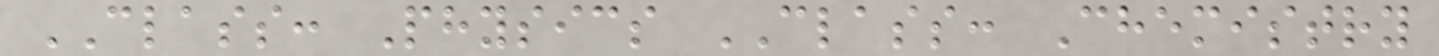CLASS: Physics CLASS: Chemistry
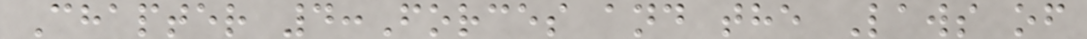Chapter 4:Forces and the Laws of
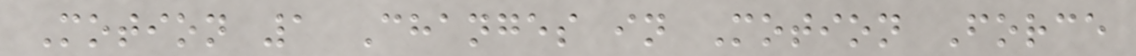Motion 1 Changes in Motion Force
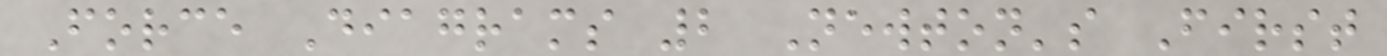Force Diagrams 2 Newton's First
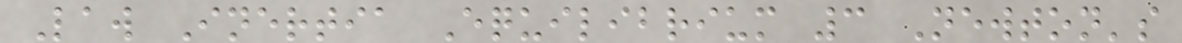Law Inertia Equilibrium 3 Newton's
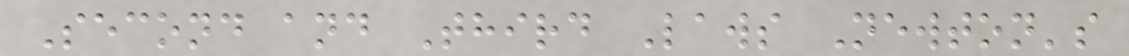Second and Third Laws Newton's
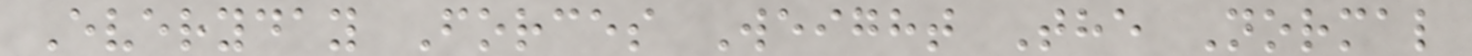Everyday Forces Weight The Normal
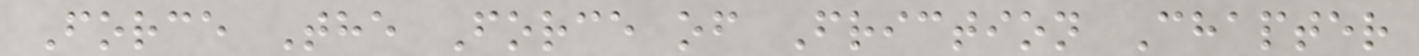Force The Force of Friction Chapter
